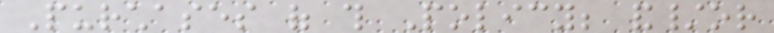Purchases of this Policy; and/or
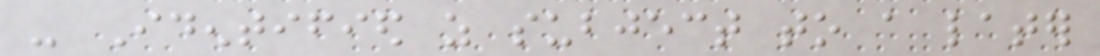- Identified as subject to a later
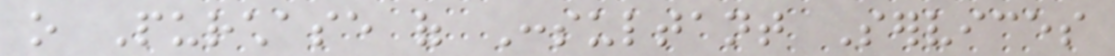o Purchase of Consultant Services
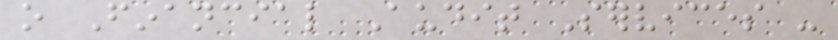o Financial Audit Services -
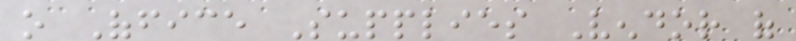o Office Supplies Vendor of
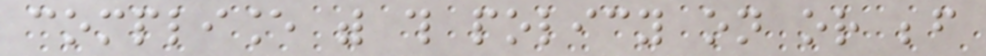compliance with this policy on or before
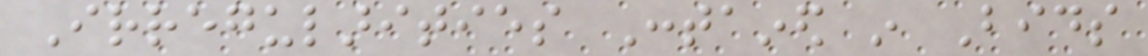Irregularities Contained in Bids
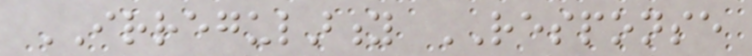IRREGULARITY RESPONSE
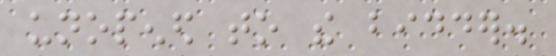unopened to the bidder.
